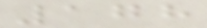178
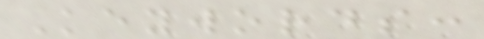Keywords:
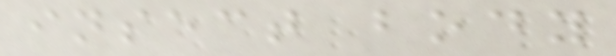insect body
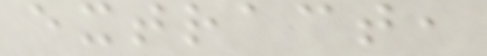extract,
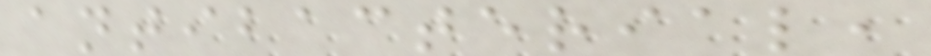antibacterial,
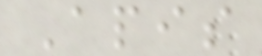Apis
